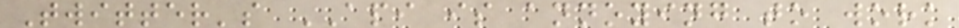Twitter's API is annoying to work
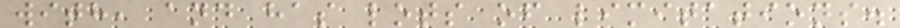with, and has lots of limitations.
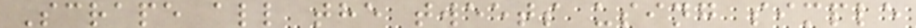Scrape all the tweets using simple
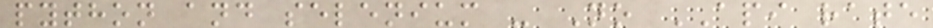python and selenium - No API rate
